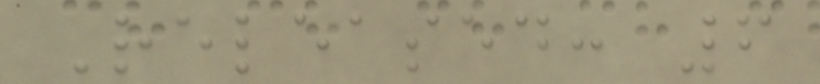Released: 6
